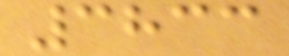3833
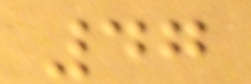47
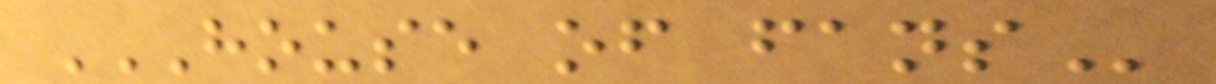HOUSE OF FANS
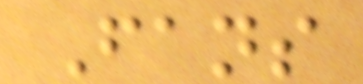Fans
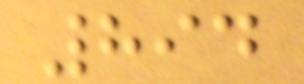894
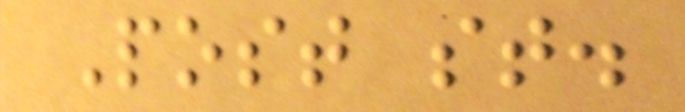Post st.
